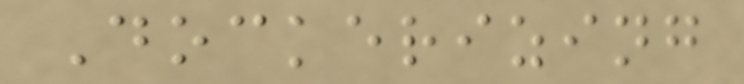Dockerizing
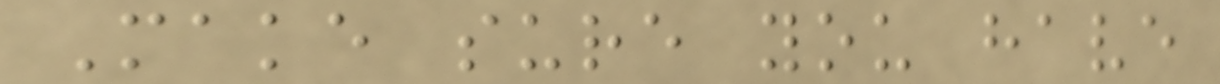Make sure you have
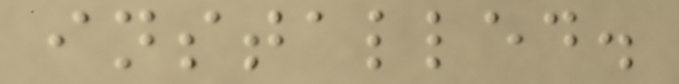installed.
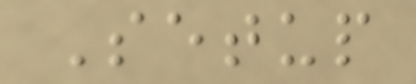Setup
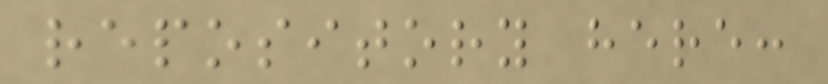repository here:
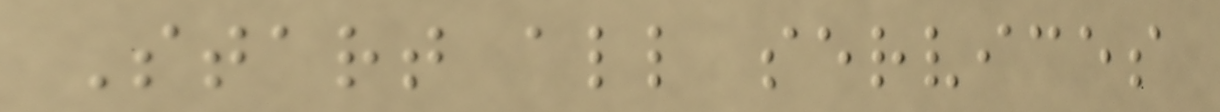Start all services
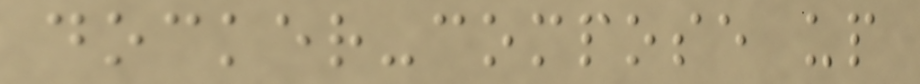docker-compose up
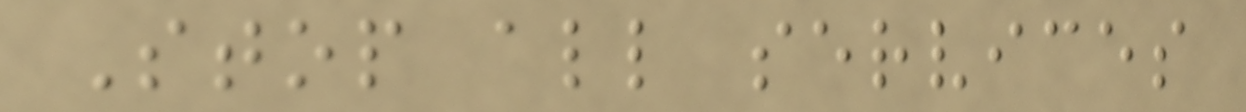Stop all services
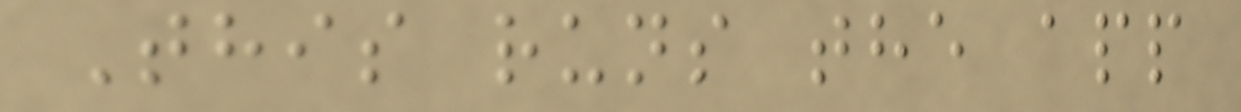This runs the app
